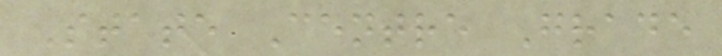State Centre Grade
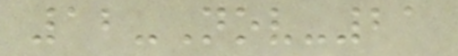12-Nov-21
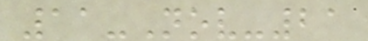11-Nov-21
